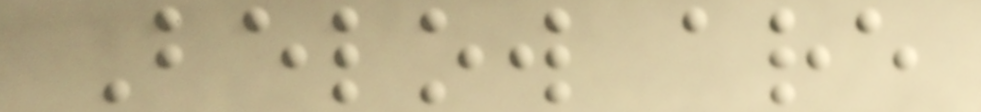Below are
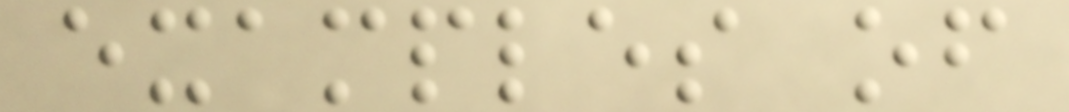examples of
